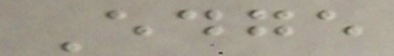Edge
